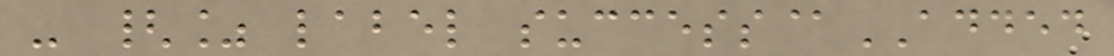- {% label success@ADDED
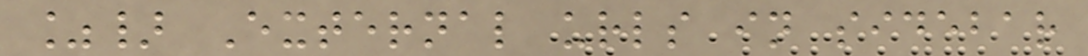%} External urls in sidebar
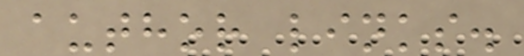author links.
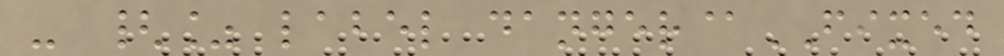- {% label danger@FIXED
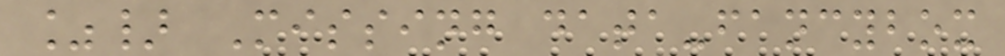%} Missing data-fancybox
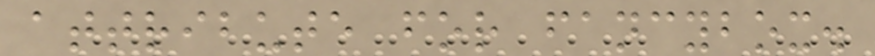attribute for fancybox.
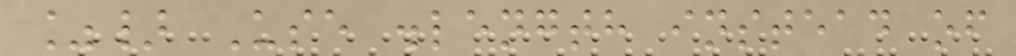%} Use .length instead of
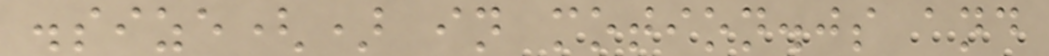.size() in motion.js and
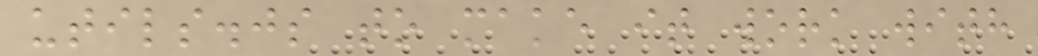utils.js to make it work with
